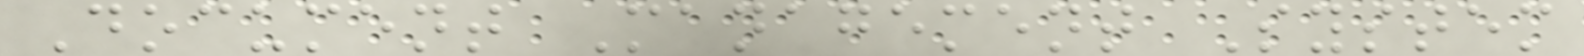Document Management System
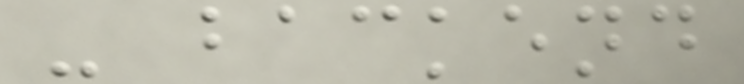- backend
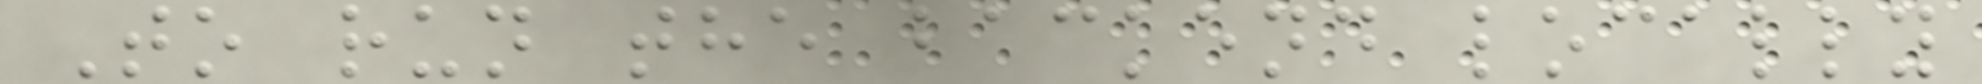To run the backend locally
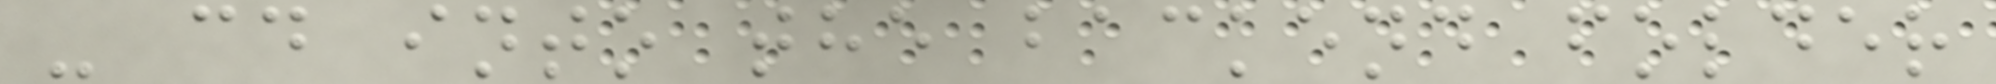- cd into the backend folder
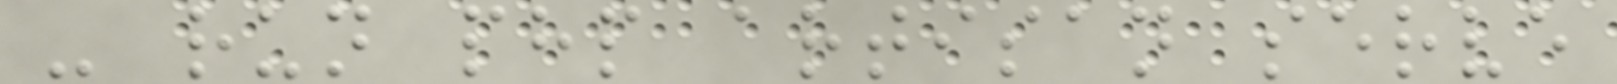- run php artisan serve
